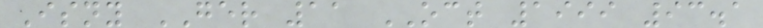Isny GER 11 OCT 1999 93.1
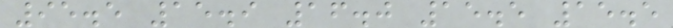95.5 15.9 16.0 15.5 15.5
